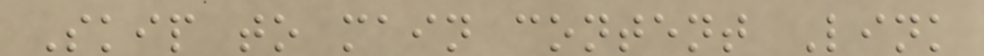Skip to main content Link
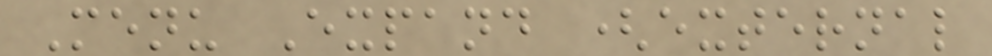Menu Expand (external
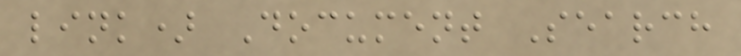link) Document Search
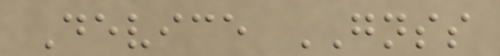Device GNSS
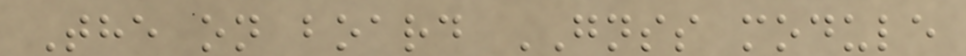The on board GNSS module
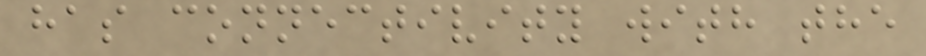has connectivity with the
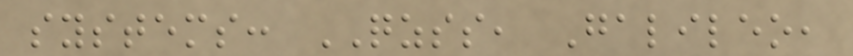systems: QZSS, Galileo,
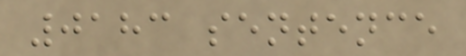0183 sentence
